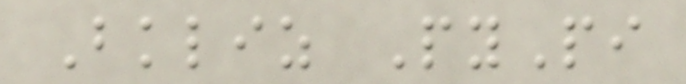Bkliz PyPi
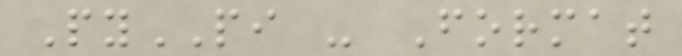PyPI - Format
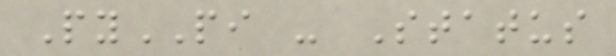PyPI - Status
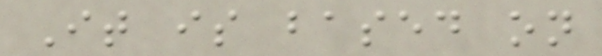It is based on
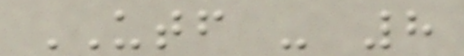UTF - 8
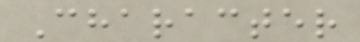Character
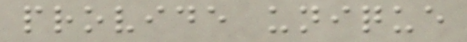provide unique
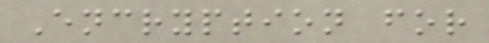Encryption for
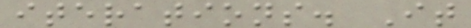iterations. It
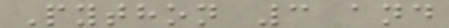Python 3 and
